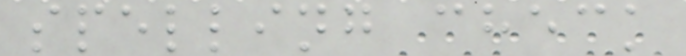spelling check
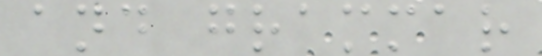and grammar
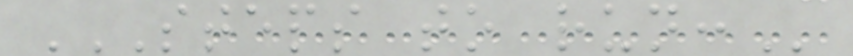STEPS TO RUN:
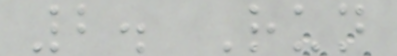2. Run
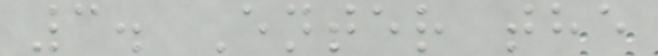3. Enter the
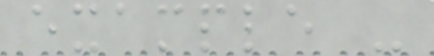example -
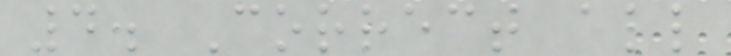4. Correct all
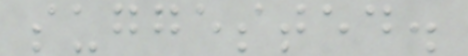suggested.
